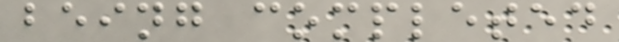being completed
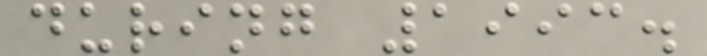during 1993.
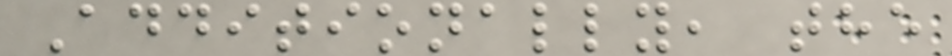Additionally, the
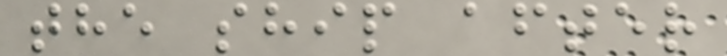the ship after
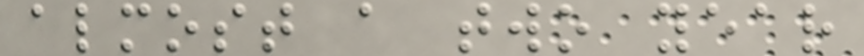almost a two year
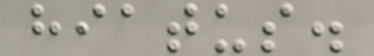hiatus.
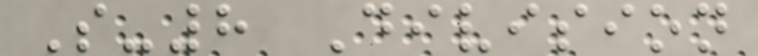S-8 Division
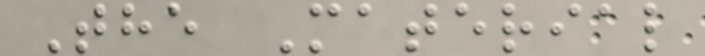The Material
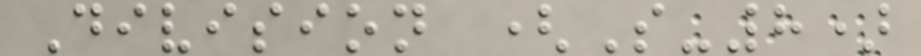Division (S-8)
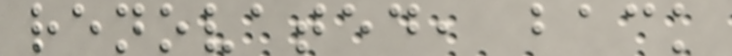renovated, back
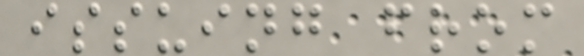issuing from
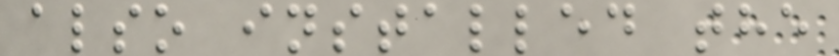also installed the
